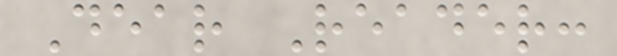Dear Reader:
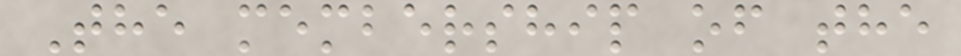The membership of the
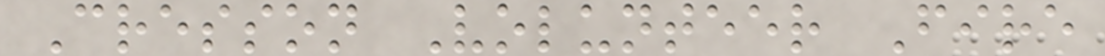Cresson Volunteer Fire
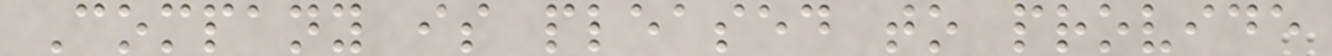Company is pleased to provide
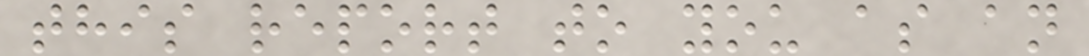this report to you as an
